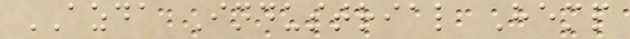AZDA Industrial Hemp
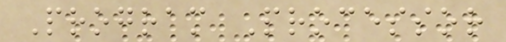Program Processor
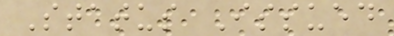Status Issued
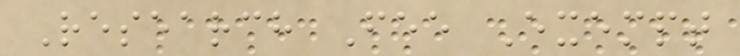Research Fee Exempt
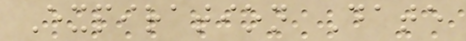Expiration Date
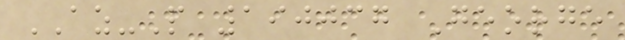AZ-P 190037 George
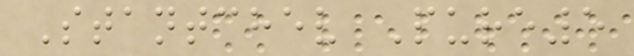Stantchev Pure5
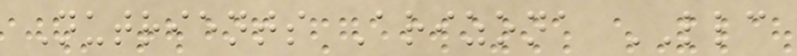Nutrients Arizona LLC
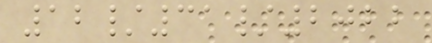12/31/2022
